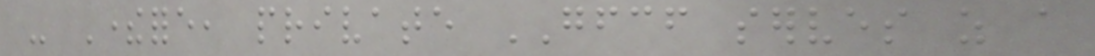- Therefore, private GFCF serves as a
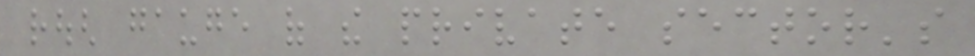rough gauge of the private sector's
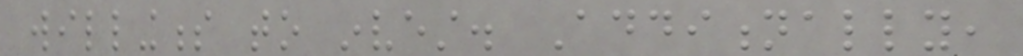willingness to invest. Additionally,
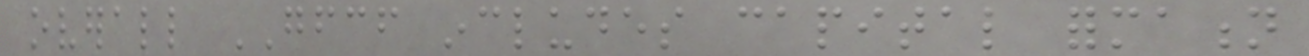overall GFCF includes capital formation
